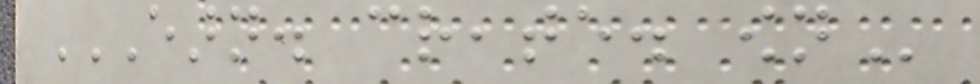EARN. CREATE. OWN
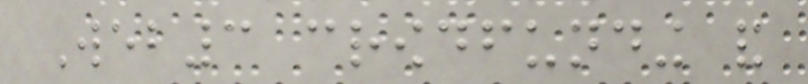Web3 crowdfunding and
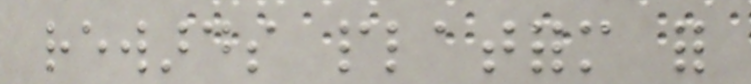rewards platform for
